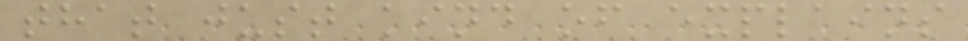that just kind of explains
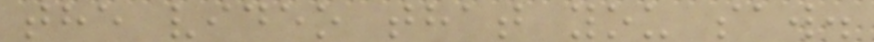the video that you saw.
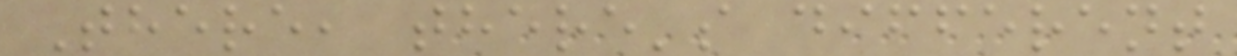There, there's different
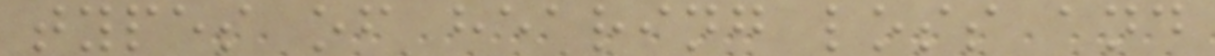types of hearing loss and
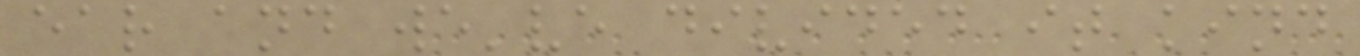ear and we've divided it kind
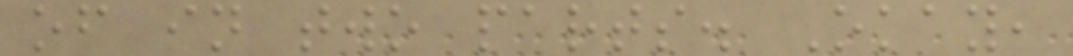of in two parts. Okay,
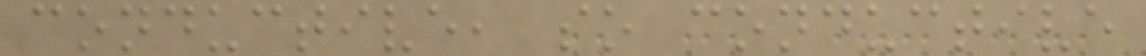conductive, so conductive
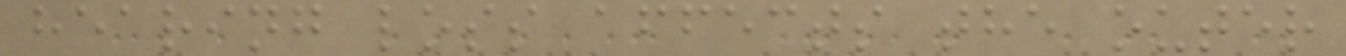hearing loss affects the outer
